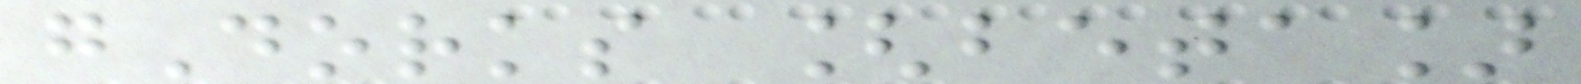gDorks [beta]
